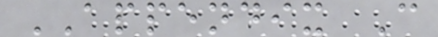APPENDIX C
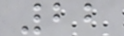22
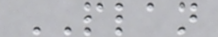PLAN
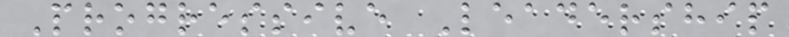Progressive Leadership
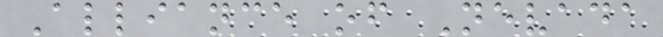Alliance of Nevada
